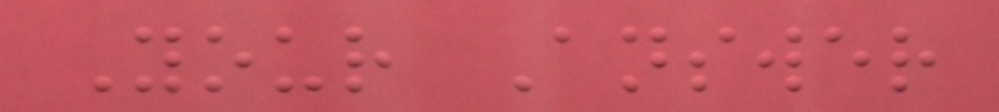Your Answer
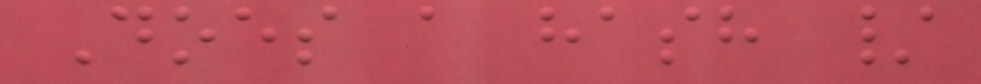Does a hash /
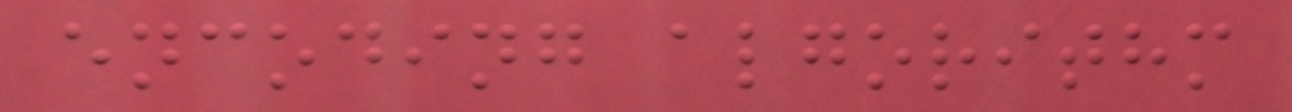encoding algorithm
